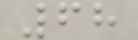68
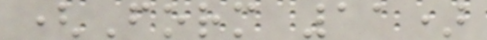(Form 11)
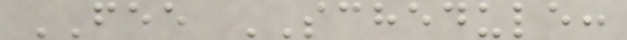FEE SCHEDULE:
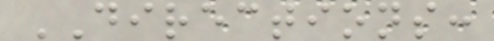DIRECTIONS:
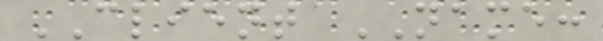CLIENT NAME:
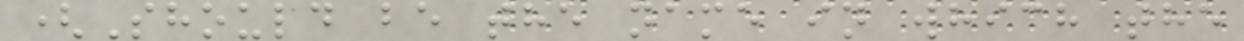(Should be the name in which the
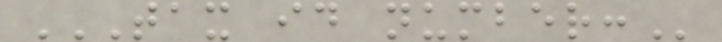TAX ID NUMBER:
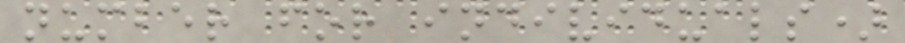number for individuals)
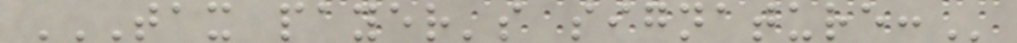TAX PAYER'S SIGNATURE:
